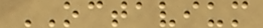OCTAVIUM
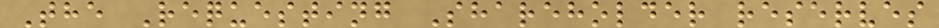The Requesting Shareholder reserves
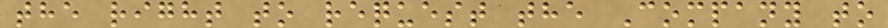the right to request the Company to
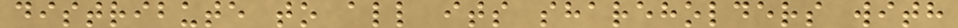distribute to all its shareholders with
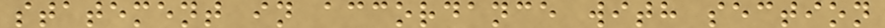statement in accordance with section
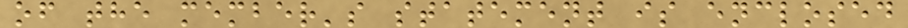of the member's statement is enclosed
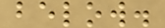below.
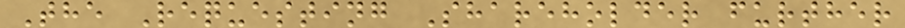The Requesting Shareholder further
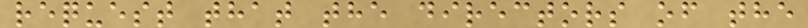request that the directors of the
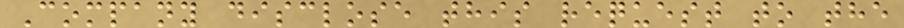Company disclose this request to the
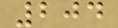204
